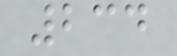234
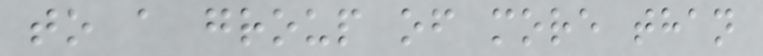to a group of more than
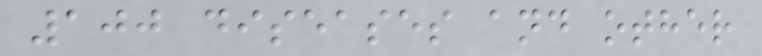100 diseases and other
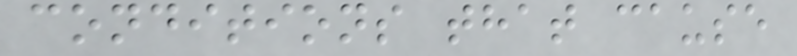conditions that cause
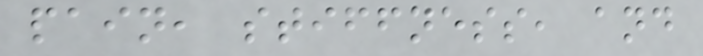pain, stiffness, and
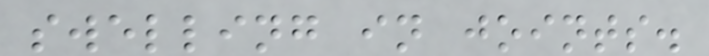swelling in joints.
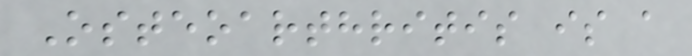Osteoarthritis is a
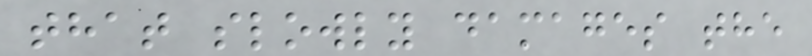that slowly damages the
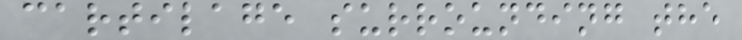cartilage surrounding the
